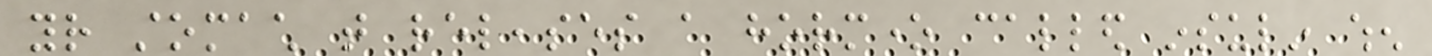your stomach that releases a hormone called insulin when
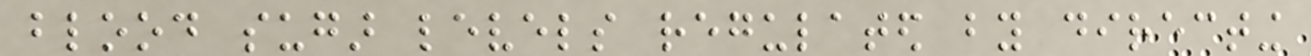blood sugar levels regulated by directing
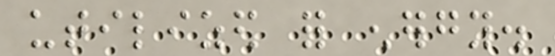utilized for energy.
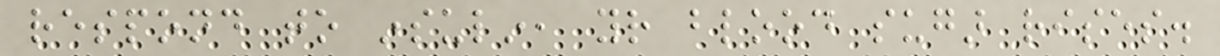respond to insulin, your blood sugar rises.
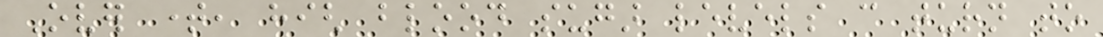Over time, high blood sugar levels can turn to
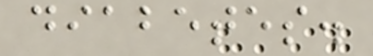diabetes.
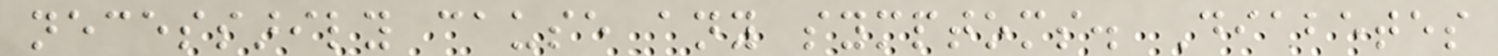necessarily cause any symptoms. Diabetes
